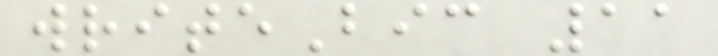writeBic 11
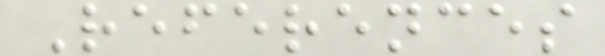References
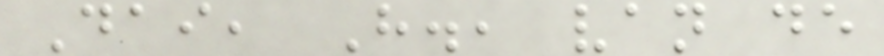Dai, H., van de
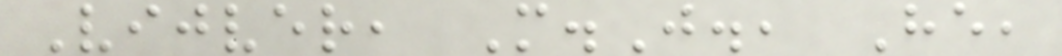Vijver, M.J., He,
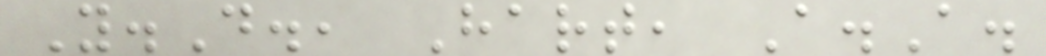Y.D., Hart, A.A.
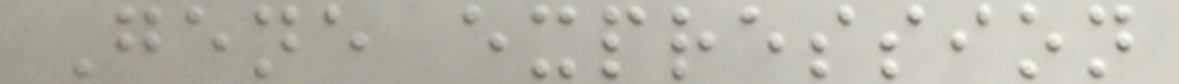Gene expression
